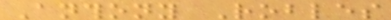Anthony Robles
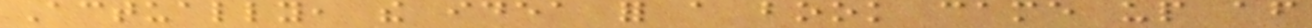Actually, the idea for a book came up after
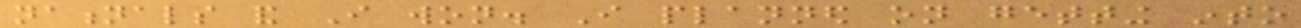nationals and I won. I planned on getting into
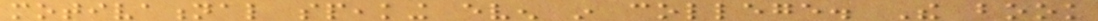motivational speaking even in college. The book
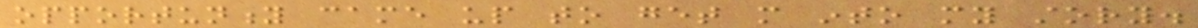opportunity came up to get more into my story.
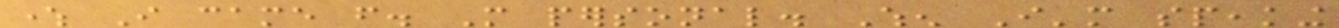where I came from. More personal. When I'm speaking
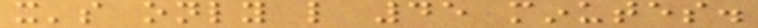it's only like 45 minutes.
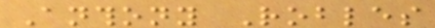Anthony Robles
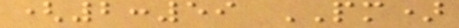(2:59 PM)
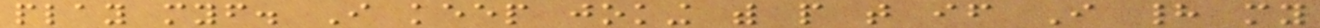play myself. I keep joking with people that if I had my
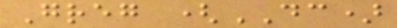Greg (DC)
